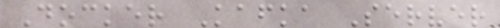Docker Kafka Server
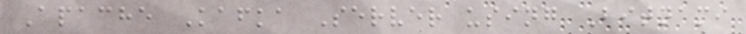Apache Kafka Server using Bitnami
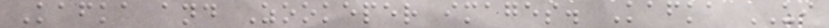Kafka and Zookeper images. Kafka UI
